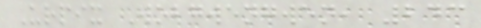Urpix Wobgwengwen, 243
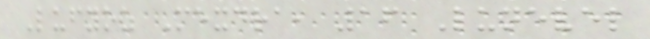Lufyoz Mexdra, 16 Lunevel
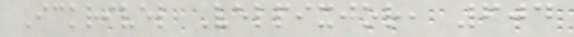Ickrivel Velpixjor, 604
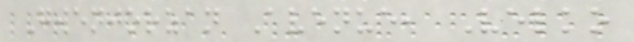Gwenjorzan Avenue, Velko
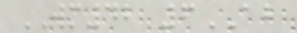WM42 6AB
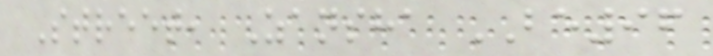Street, Zansha BE96
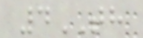4TH
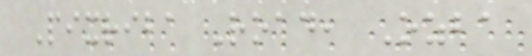Pixriba Road, Ozba
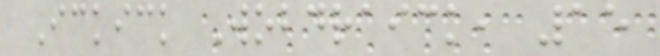Ickick Wobdraick, 15
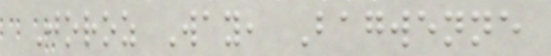Joroz Way, Bagwenne
